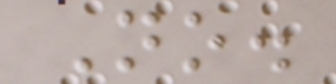No.
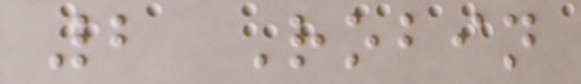2 Robin
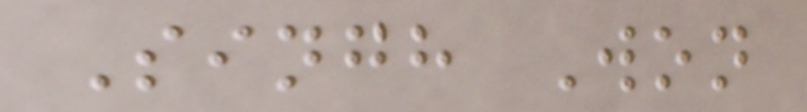Singh Won
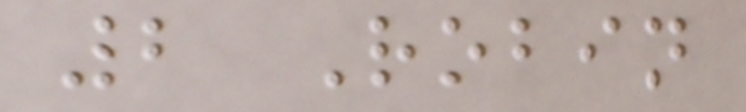2 Robin
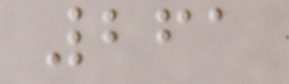261
